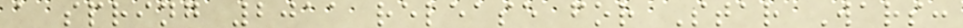a spring 2011 release for Star Wars:
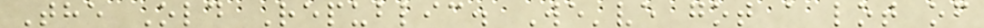The Old Republic. We've got a lot of
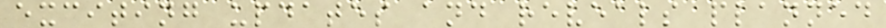exciting updates and reveals planned
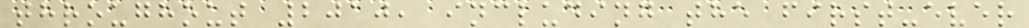throughout 2010, including the first-ever
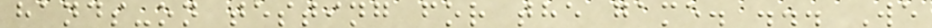hands-on testing for the game. ... We
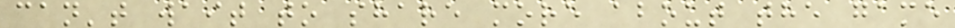can't wait to share more about the game
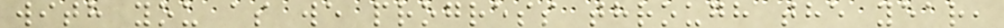with you as we progress through the year,
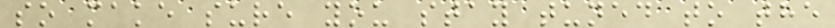so make sure you stay tuned to the
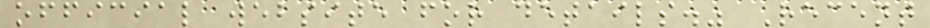official website for details." Recent
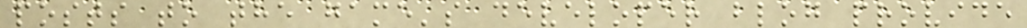posts to the game's developer blog provide
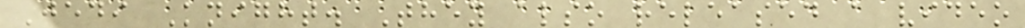Jedi Knight. They also released a video
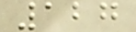127
